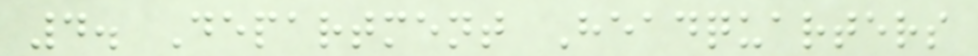4. Department Headquarters
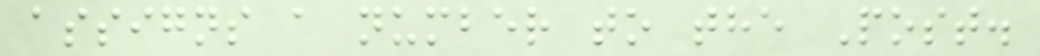assigns a number to the Post.
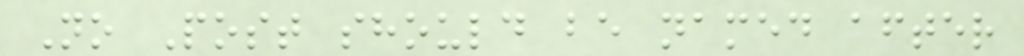No Post should be named after
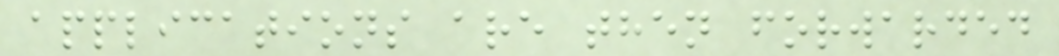applications are then forwarded
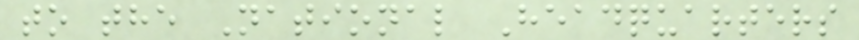to the National Headquarters
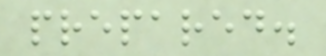prepared.
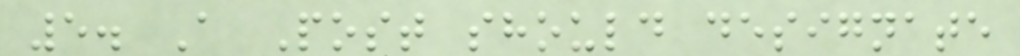5. A Post should designate
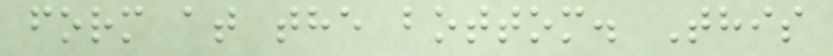form at the bottom. This
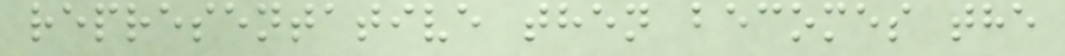representative then becomes the
